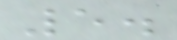5.
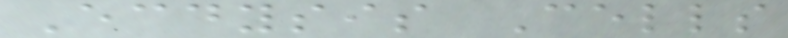Ecdysis Cells
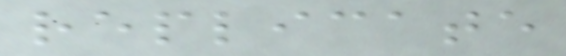replicate
